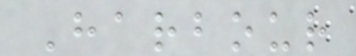Harbour
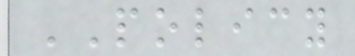POLICY
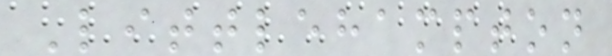Littlehampton
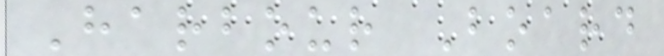Harbour Board
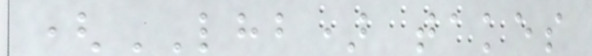(LHB) takes
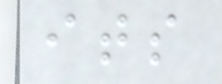its
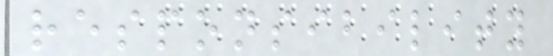responsibility
